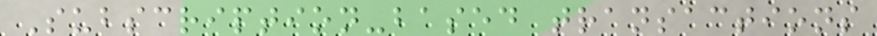Subscription-based transactions
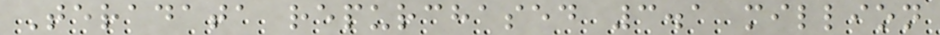Teradata repurchased 3.1 million
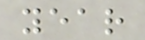year
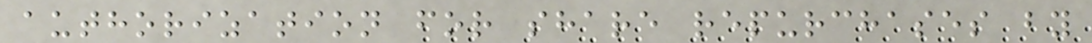authorization for share repurchases by
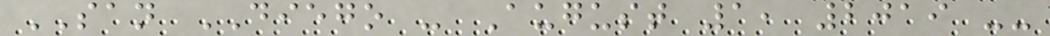SAN DIEGO - August 1, 2019 --
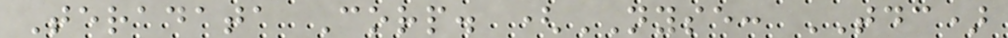Teradata Corp. (NYSE: TDC)
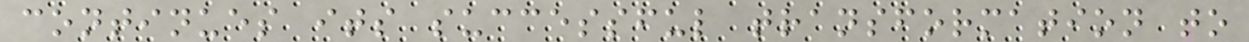continues its successful transformation to
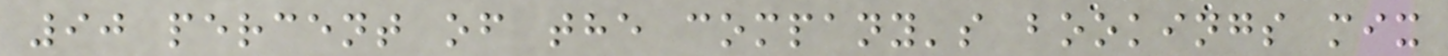90 percent of the company's bookings mix
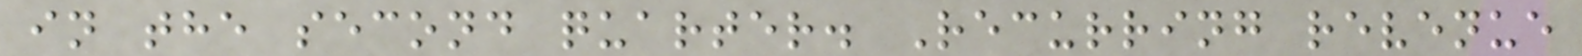in the second quarter. Recurring revenue
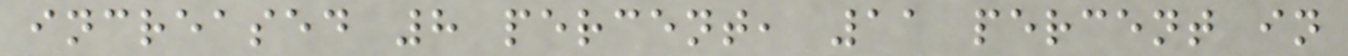increased 8 percent, 11 percent in
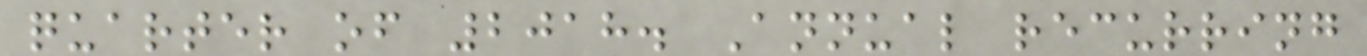quarter of 2018. Annual recurring
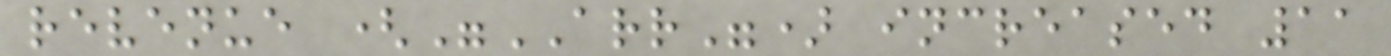revenue ("ARR") increased 11
